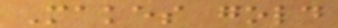Makes gold
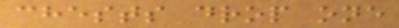chests drop one
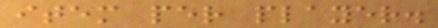item per player.
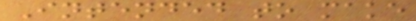Intended to make
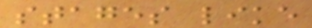stages like
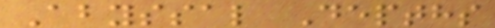Abyssal Depths
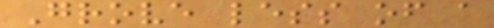Grove less of a
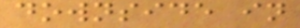downside in
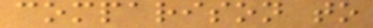comparison to
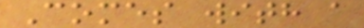Comes with a
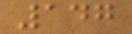147
